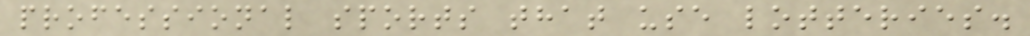professional sports that use lotteries.
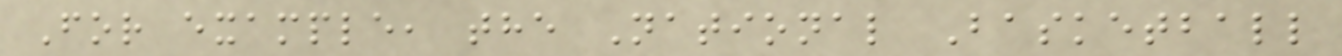For example, the National Basketball
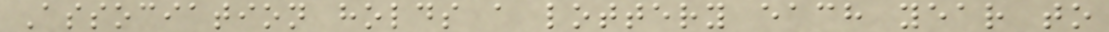Association holds a lottery each year to
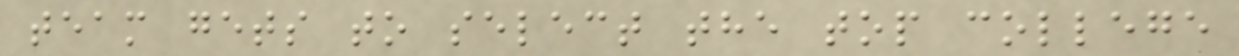team gets to select the top college
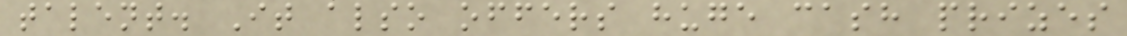talent. It also offers huge cash prizes
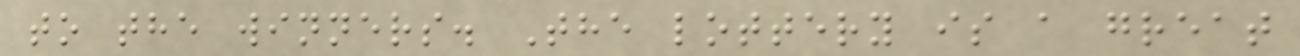to the winners. The lottery is a great
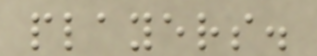players.
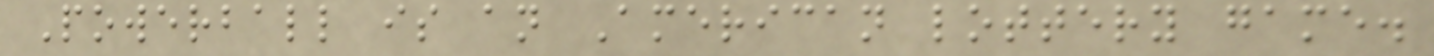Powerball is an American lottery game.
